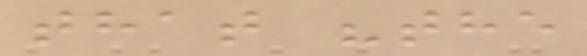that "the
